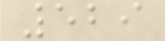529
